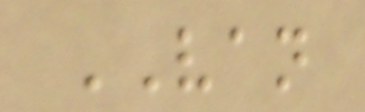VAN
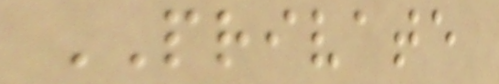PRIVATE
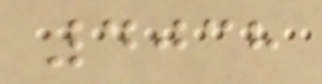4038
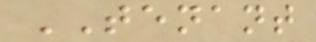TENANT
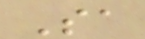Sa
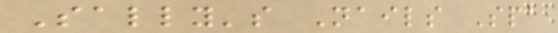Sally's Nails Spa
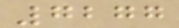7277
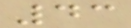43
